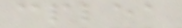cplea
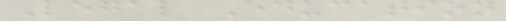Legal Education
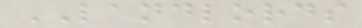LANDLORDS
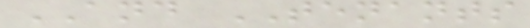AND TENANTS
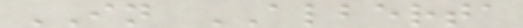IN ALBERTA
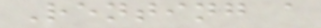Renting a
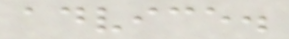advice.
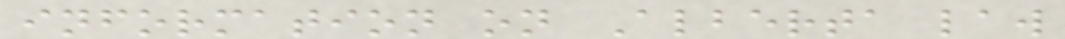information on Alberta law
